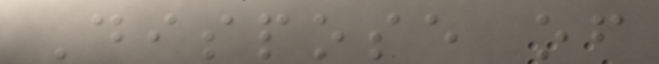Dispose of
